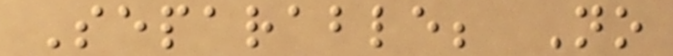Separable; No
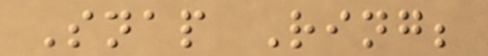Snap Ring;
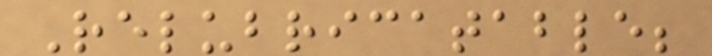Relubricatable;
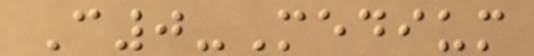C0-Medium
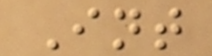Int
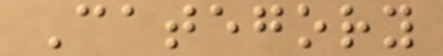Category
